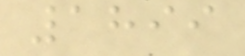1899
